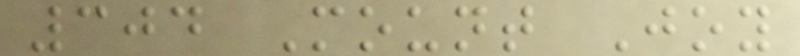304 Mount Joy
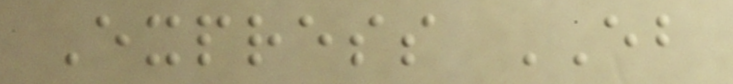Express EB
